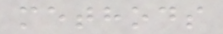methods
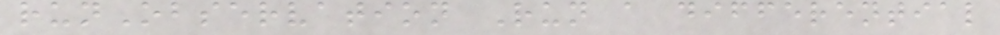runObservation Run a differential
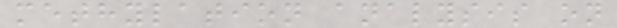methylation analysis on
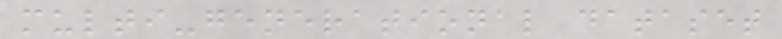multi-generational dataset
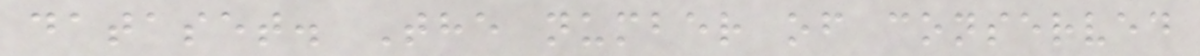dataset. The number of conserved
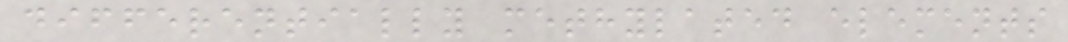differentially methylated elements
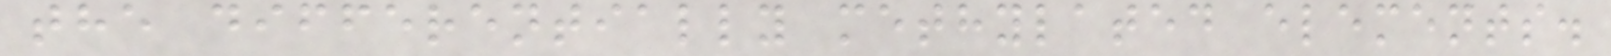the differentially methylated elements.
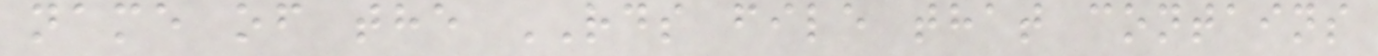name of the RDS file that contains
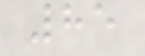85
